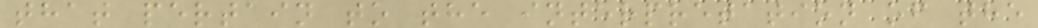that pertain to the interpretation of the
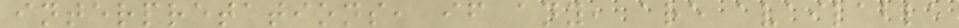interpretations, if any, are available
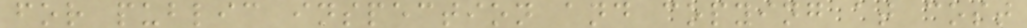for public inspection and copying at cost
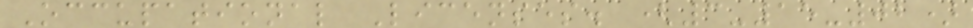Occupational Licenses. (3-15-02)
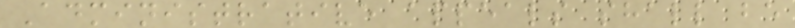Administrative appeals shall be
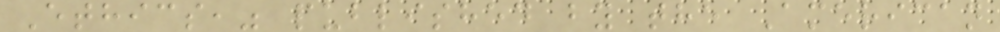Ethics," published by the American
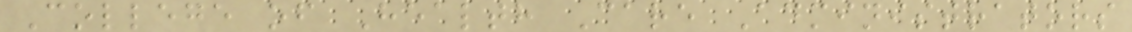College of Health Care Administrators
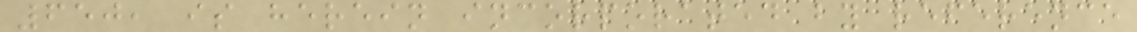650, is herein incorporated by reference
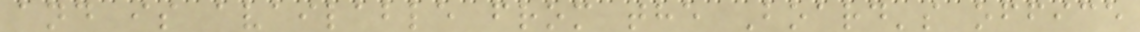and is available from the Board's office
